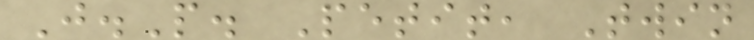J.P. Petit, Twin
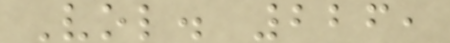Vol. 226,
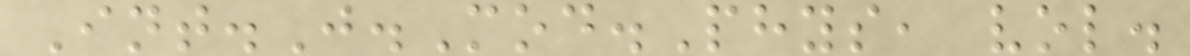Int.J.Mod.Phys, vol.
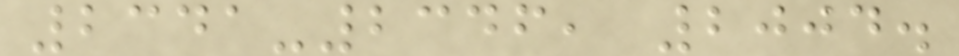2341-2346, 2004.
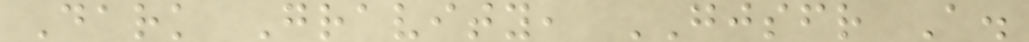Dark Gravity, GJSFR A.
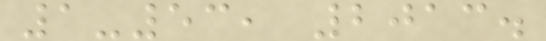1-53, 2013.
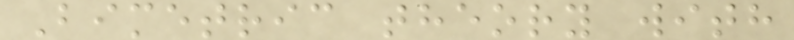Bimetric theory with
